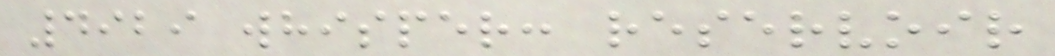4929 whisper: reservoir
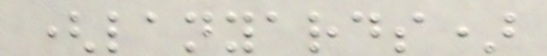(lanyards)
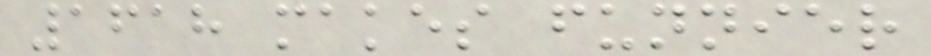1618 makes funnier
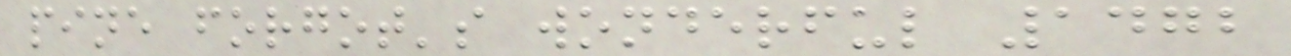pine forgot's wonderful 1472
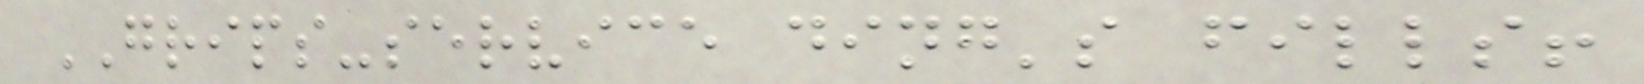GRIPS-service ding's fills!
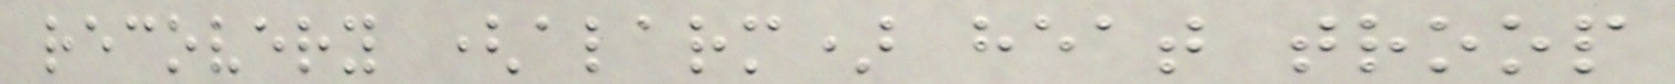recovery (alarm) heat troop
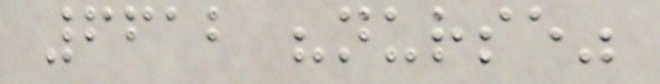6612 "nurse"
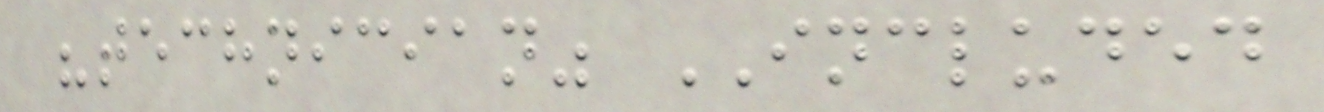"technician" INCLUDED
